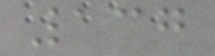137
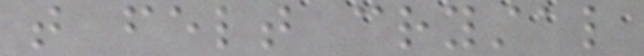that felt crystal
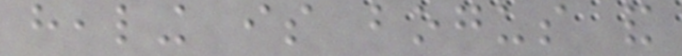healing is bogus and
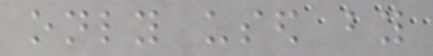only used by
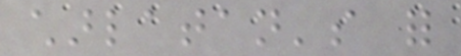charlatan's for
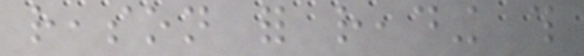reason for reading this
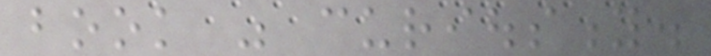book was curiousity.
